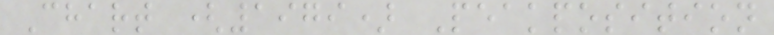Chart (1979) Peakposition
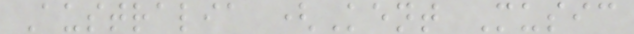Australia (Kent Music
